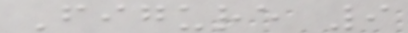Figure 9
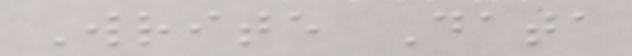Write Data
